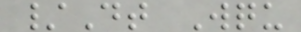/Dt Wqu
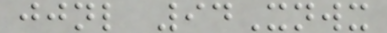jjnl 94Xnwx
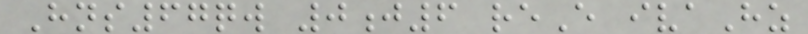Hns67qw 0j6 reE ivaHz
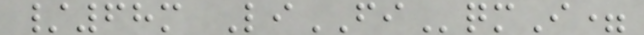/68m LiFIqmI=
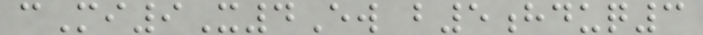cMi9X4Ew b5hduq3
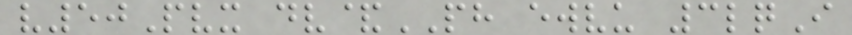v50Pvx dv&PH ewvu 3lqI
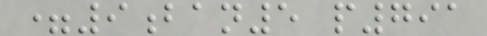=9ban5 p791
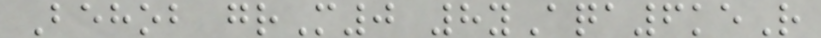Behob grM0 8yAqa6keR
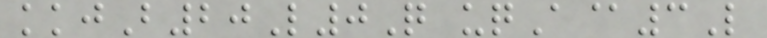kkjB20L0Q uqA@3L
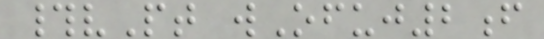#vPt wOfuj2f
